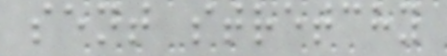sent stretchy
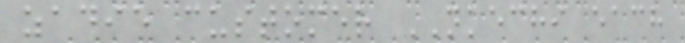zadie customer NKECHI each
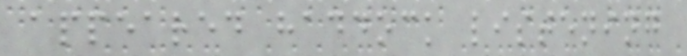appeared haddock listening
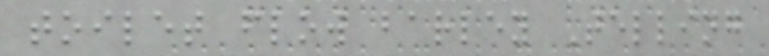toilet flow barley Telling
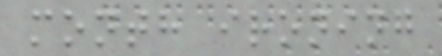month ironing
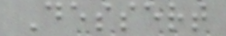Dessert
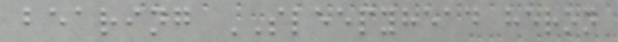bearing SLEEPYHEAD heron
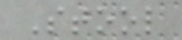Stool
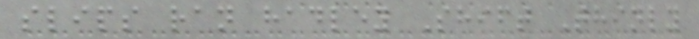slips ran hadley Shift Thinly
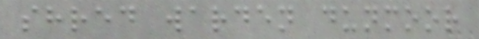shred warden dunmoor
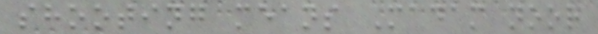shooting means Madam noor
